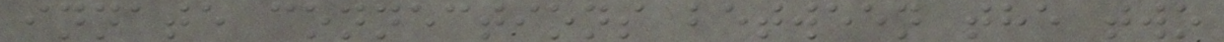innate connections between the two
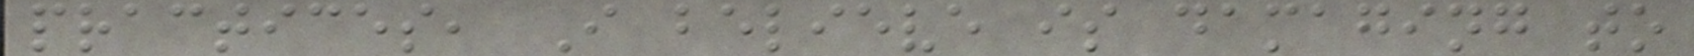practices, I believe is damaging to
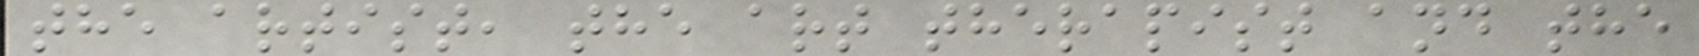the artist, the art therapist and the
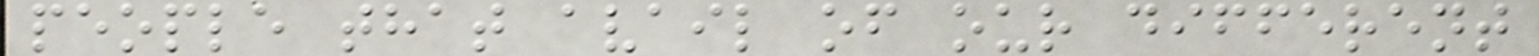people that avail of our different
